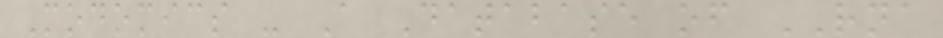Modomics - A Database of RNA
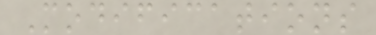Modifications
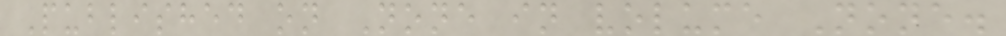Published on None in volume None.
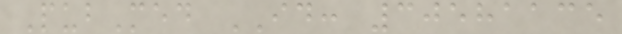PubMed ID: 30581135
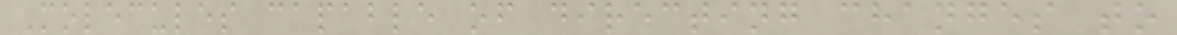Molecules capable of directing changes to
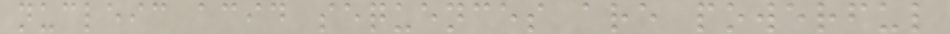nucleic acid sequences are powerful
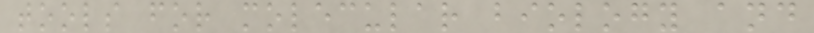tools for molecular biology and
